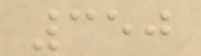350
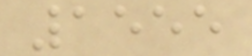1555
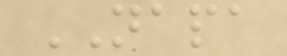NAPA
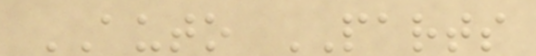AUTO PARTS
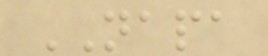NAPA
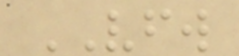VFW
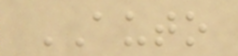AUTO
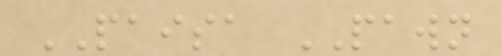PAISA PAWN
